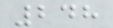248
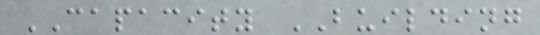CAPACITY BUILDING
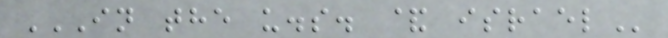IN THE U.S. & ISRAEL
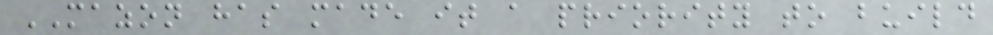MAZON has made it a priority to build
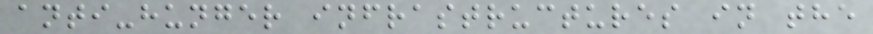anti-hunger infrastructures in the
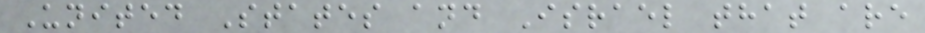United States and Israel that are
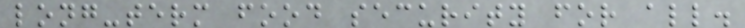long-term food security for all.
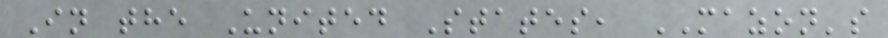In the United States, MAZON's
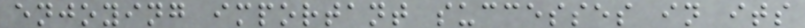enjoying important successes in its
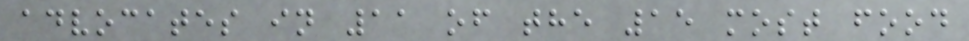advocates in 11 of the 15 most food
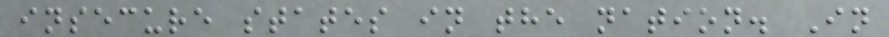insecure states in the nation. In
